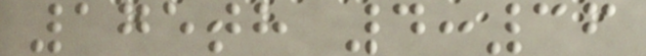175th 4:36
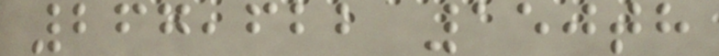267,622 150th
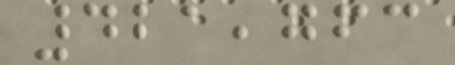421,763
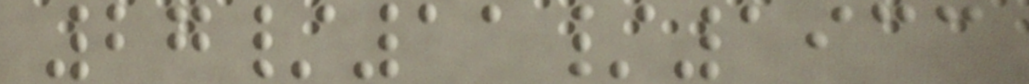27/11/1933
